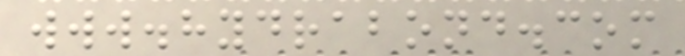www.hydrabond.com
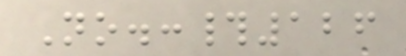No.:#126
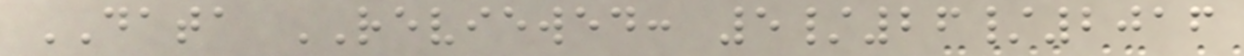DATA REVIEWED: 5/26/2016
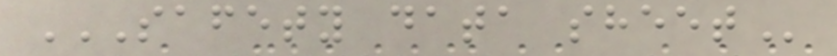SAFETY DATA SHEET
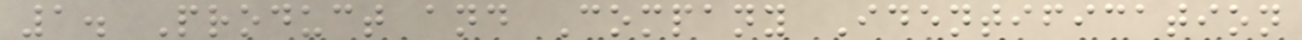1. Product and Company Identification
